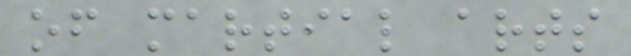of martial arts
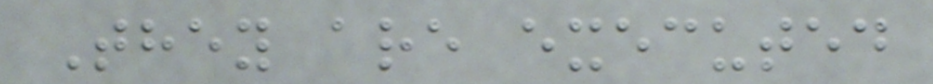They are executed
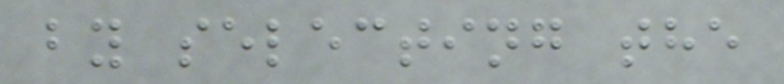by selecting the
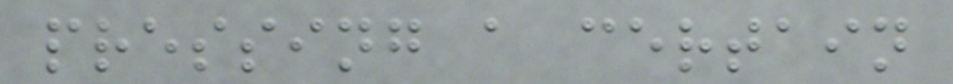pressing a certain
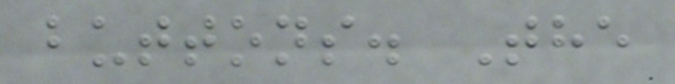buttons. The
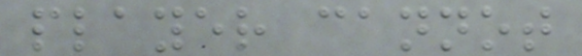player cannot
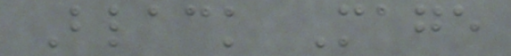Black Mage
